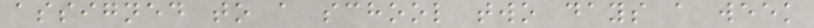assigned to a school two days a week
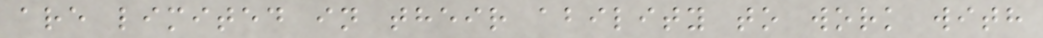are limited in their ability to work with
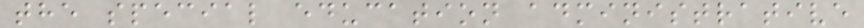the special education administrative
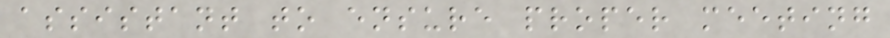assistant to ensure proper meeting
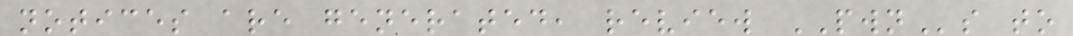notices are generated, review PWNs to
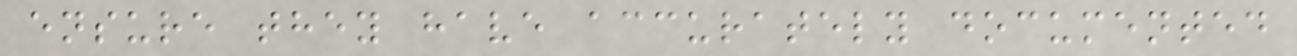ensure they have accurately documented
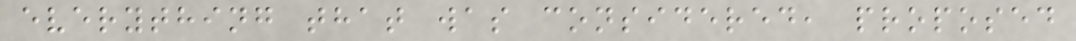everything that was considered, proposed
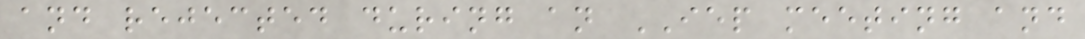and rejected during an IEP meeting and
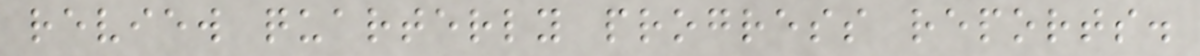review quarterly progress reports.
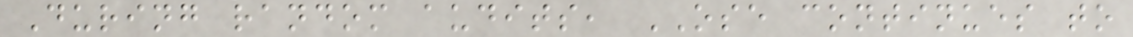During random audits, OSE continues to
